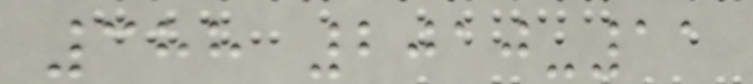388 2010-11
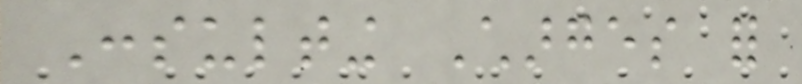Consulting Charges for
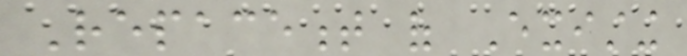Repacement of Existing
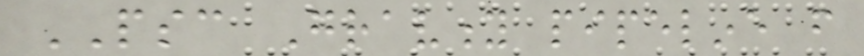PSC Gravity pipeline from
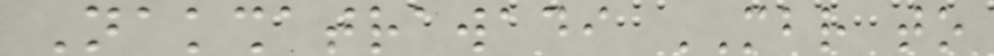Nakshatrawadi MBR to
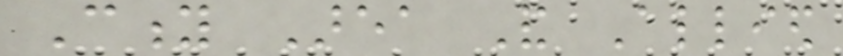City Area And Allied
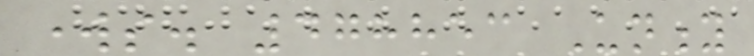works. 478853 Unity
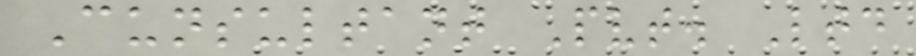Cunsultant Pvt. Ltd
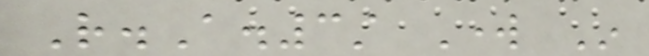R.A.3st Work In
